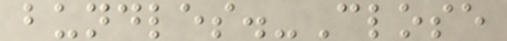bundles.-Close
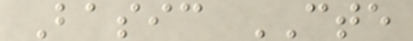Basic CTE
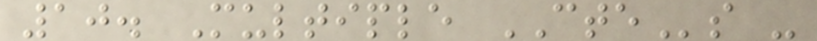10. Multiple CTEs -
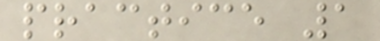practice 1
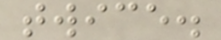twice.
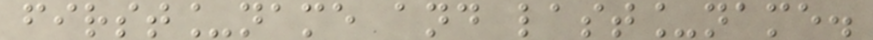first_name and last_name.
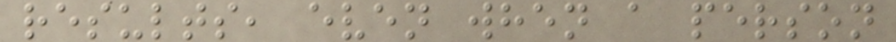results, even when a person
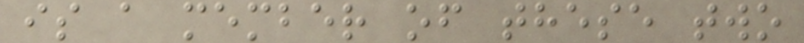is a member of these two
